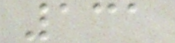131
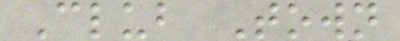Club Town
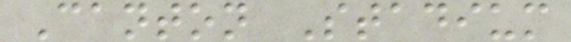Canton Stadium
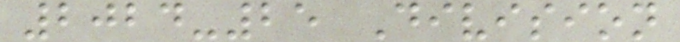2024-25 Division
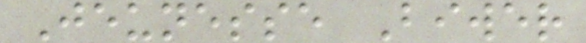Jeunesse Biwer
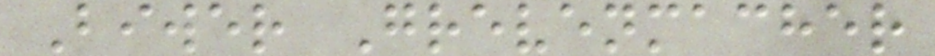Biwer Grevenmacher
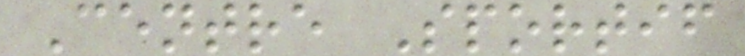Centre Sportif
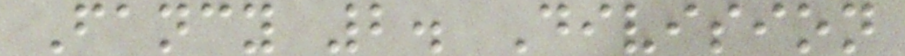Fancy 2. Division
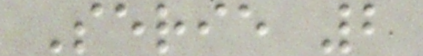Serie 2
